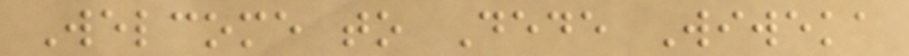Welcome to Dede Wiweka
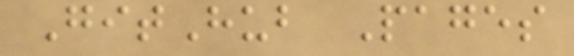GitHub Pages
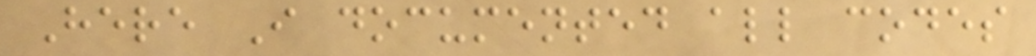Here I documented all codes
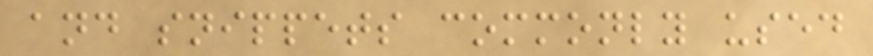and snippets commonly used
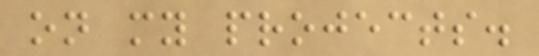on my projects.
